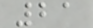21
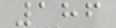186
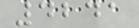4241
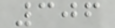306
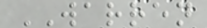WARREN
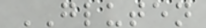GLUTEN
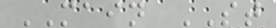MAIN ST
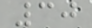30
